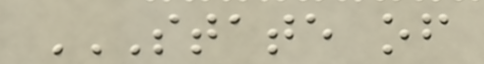STATE OF
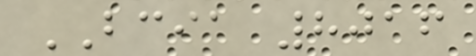BCIA 8016
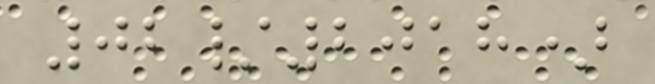02/2018)
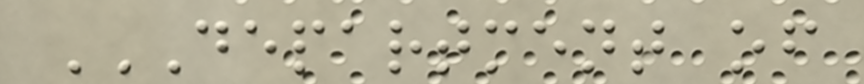DEPARTMENT OF
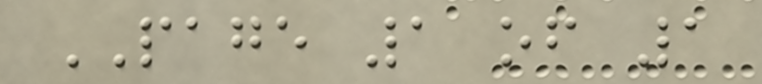PAGE 1 of 1
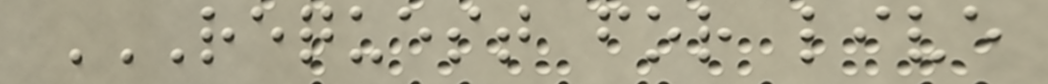REQUEST FOR LIVE
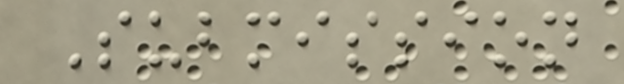Submission
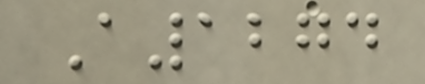A1274
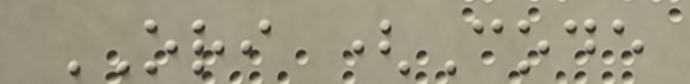ORI (Code
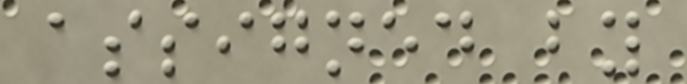assigned by
